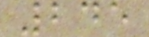245
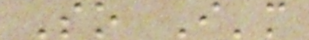So I'm
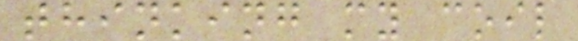thinking my coil
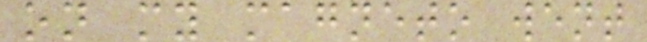on my magneto went
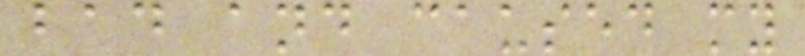bad and caused my
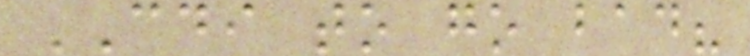CDI to go bad?
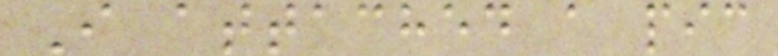I attached a pic
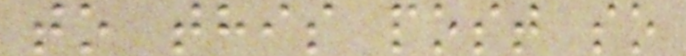to this post so
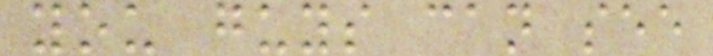you guys can see
